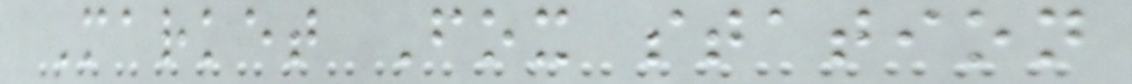Market Fox station
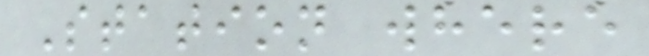Station where
